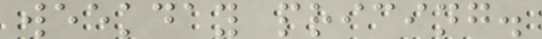weekday pricing.
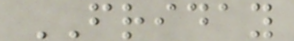FRIDAY
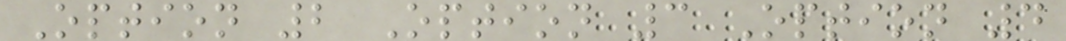Option 2 Option 3 Option 4
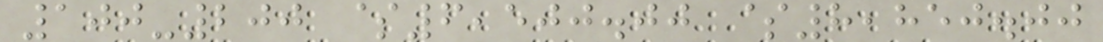100-200 $6,500.00 $8,850.00
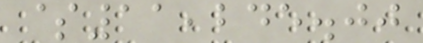$11,245.00
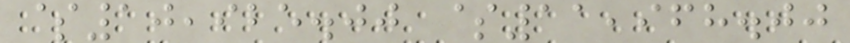$10,925.00 $11,968.00
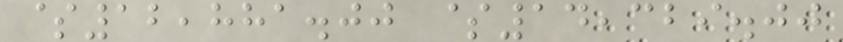$12,881.00 $14,329.00
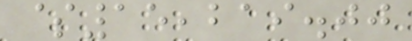$15,219.00
